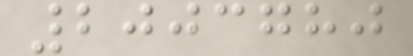2003780
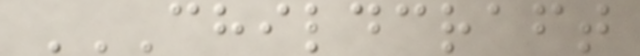CHILDCRAFT
